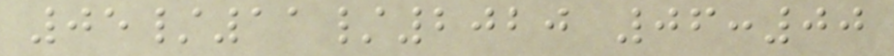05/11/2020 06:00
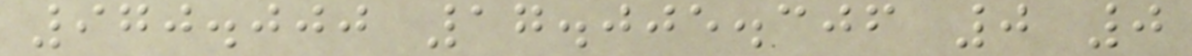970.000 17.005.306 0 0
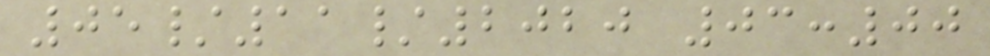05/11/2020 03:00
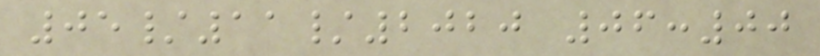05/11/2020 06:00
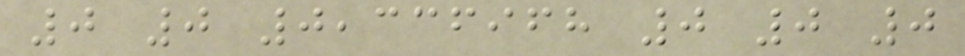0 0 0,336968 0 0 0
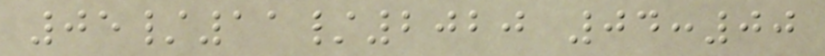05/11/2020 04:00
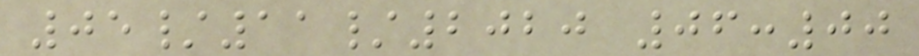05/11/2020 06:00
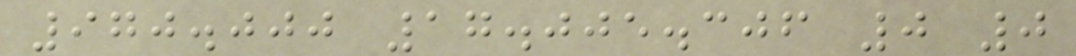970.000 17.005.306 0 0
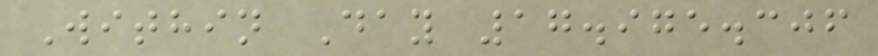Within Day 17.975.306
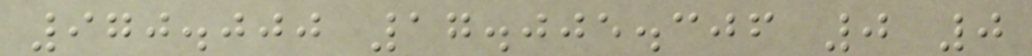970.000 17.005.306 0 0
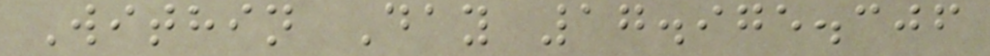Within Day 17.975.306
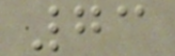73
